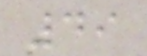49
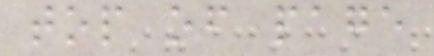top of page
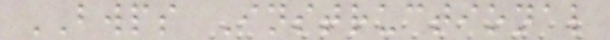BWPS Instructional
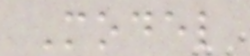Model
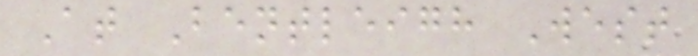At Bentleigh West
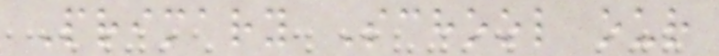Primary School our
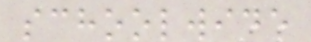schoolwide
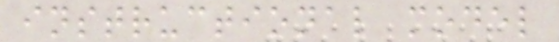instructional model
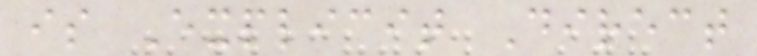is Explicit Direct
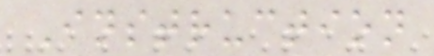Instruction
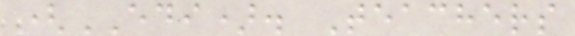(EDI). Teachers
